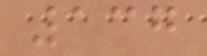137
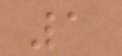1
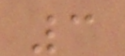3
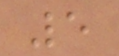5
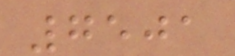7501
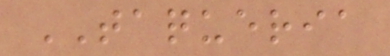TAQUERIA
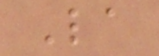La
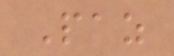Paz
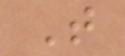T
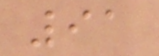91
